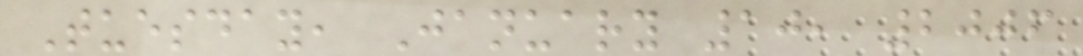Tuesday, January 10, 2006
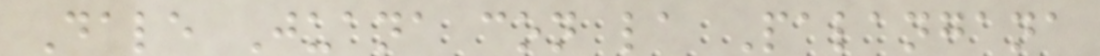Dale Juana con la Palangana
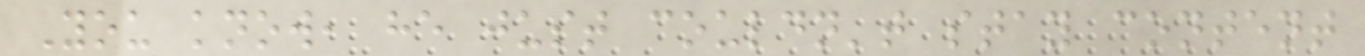You know, he just couldn't stay content
